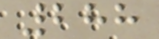288
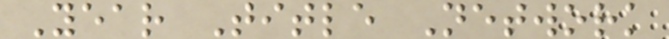Year Title Network
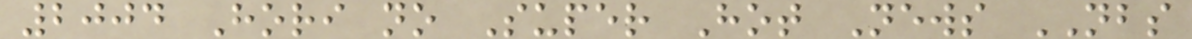2004 Hori no Super Hot News NBS
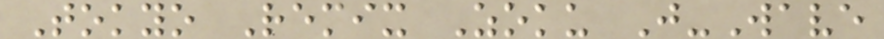Tokyo Remix Zoku J-Wave
